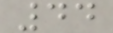44
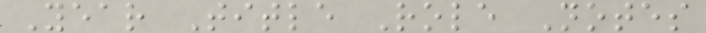Year Title Role Notes
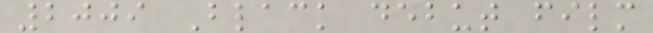2009 Black debut film
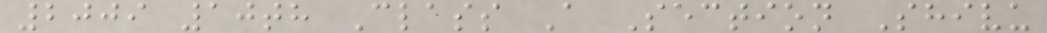2009 10th Class A Section Shivu
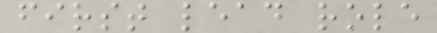first lead role
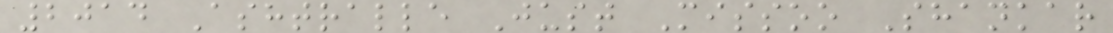2014 Ashtralle Just Missoo Shankar
